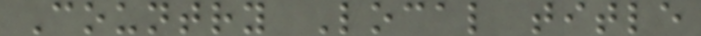Country Local title
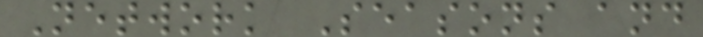Network Seasons and
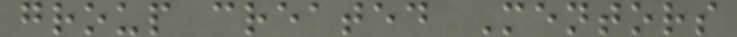group created Mentors
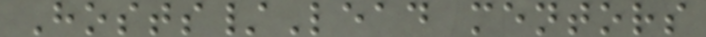Hosts/Lead mentors
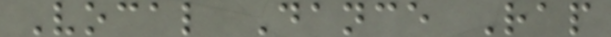Vocal Dance Rap
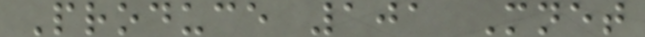Produce 101 Mnet
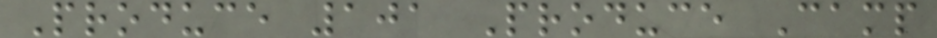Produce 101 Produce Camp
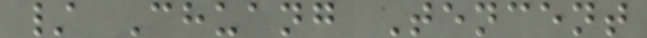/ Chuang Tencent
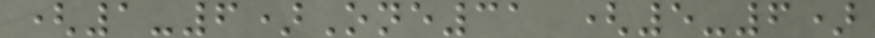(1-6)One31 (5-6)
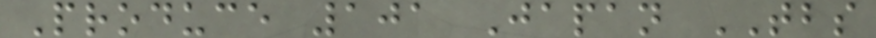Produce 101 Japan TBS
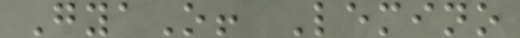GyaO! Lemino
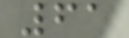61
